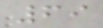69
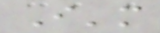I'm
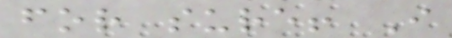for sure! I
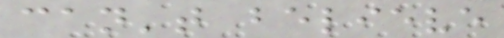can't believe
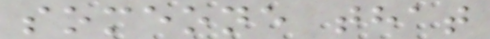someone that
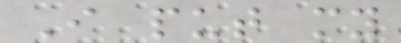I put my
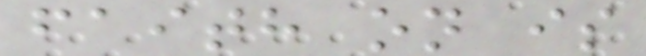faith on is
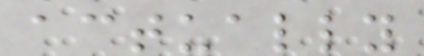actually
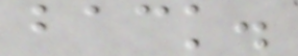back.
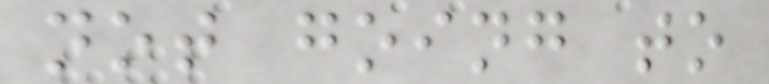not going to
